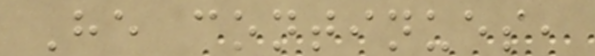He continues,
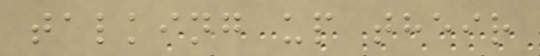talking up their
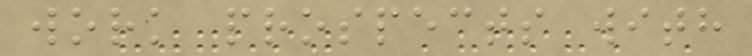work prospects with
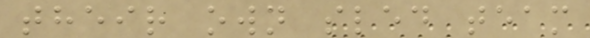their own sled team
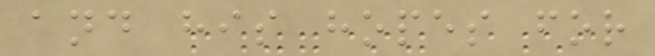and his hopes for
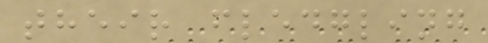their fledgling
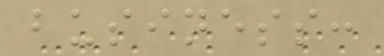business:
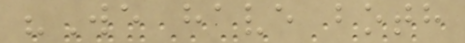"We have both
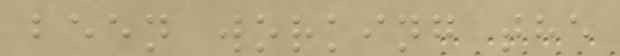been working the
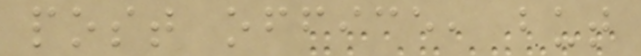post office, but
